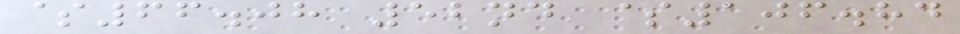$66.08 52nd $106.84
